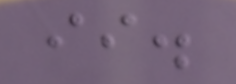ii.
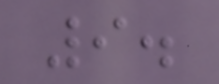9.
